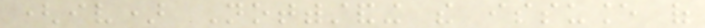(iv) Notwithstanding the issuance of
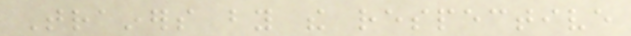Trainers by the respective
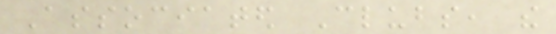Associated Clubs, the
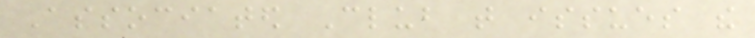Associated Club that issues the
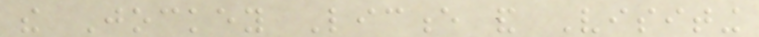the Jockey Licence and Visiting
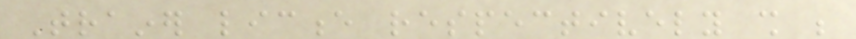Trainer licence respectively shall be
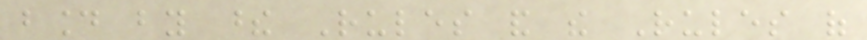bound by these Rules and the Rules of
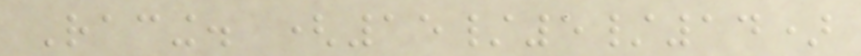Racing. (15/5/14)
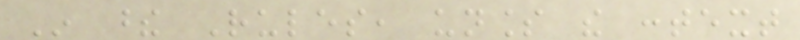In these Rules, unless the context
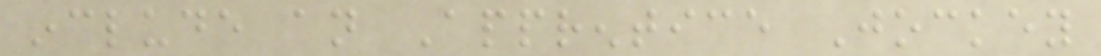include an Apprentice Jockey
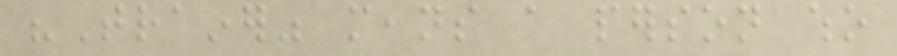"Trainer" means a person who
